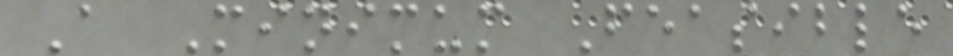A Minimum Feasible
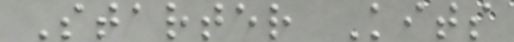Starter Kits
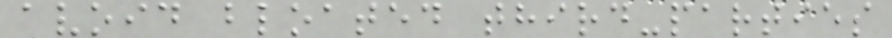avoid bloated third-parties
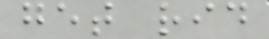get rid
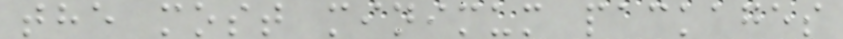the most minimum packages
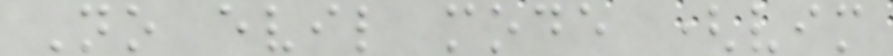No evil mode (vim
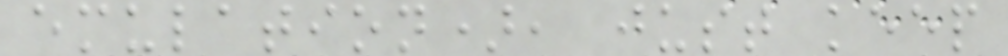emulation), just keep
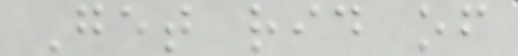Get rid of
